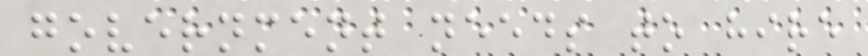government needs to hire
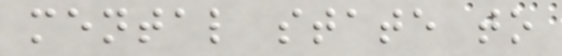mental state to
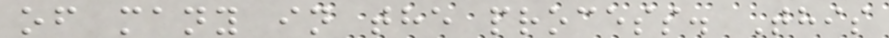of many in the process. This
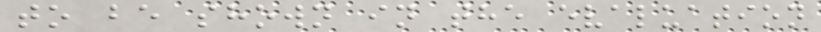to be shown in the evaluation
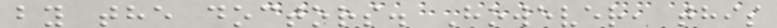by the doctors. However, this
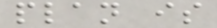plan is
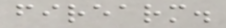firearm.
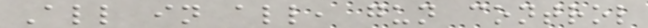All in all, gun control
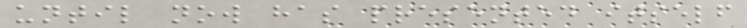until now has presented itself
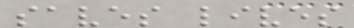saves lives
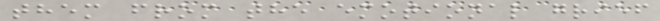them from the emotional grief
